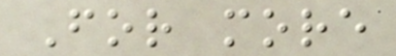For more
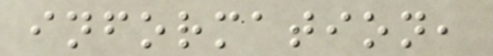information,
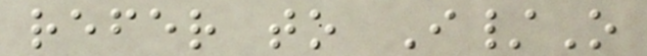refer to I/O
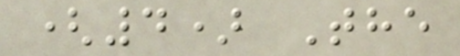(4) The
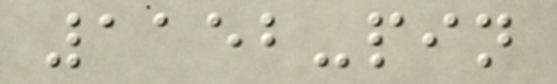1152-pin
